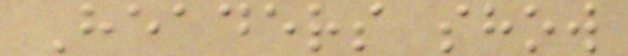Headers show
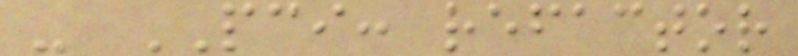- PCI: refactor
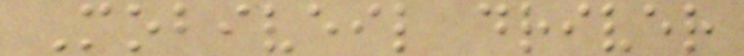Mobiveil driver
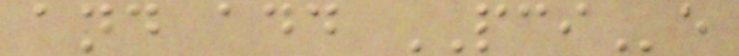and add PCIe
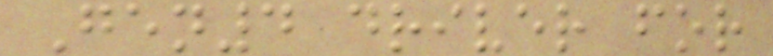Gen4 driver for
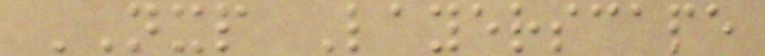NXP Layerscape
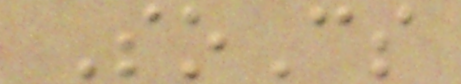SoCs
